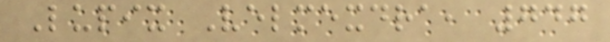Lupix Velmexdra, 747
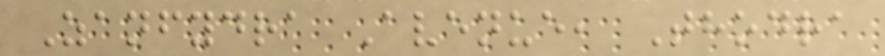Zanfydra Avenue, Thodra
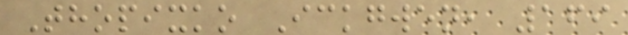Thopixko Ickgwen, 169
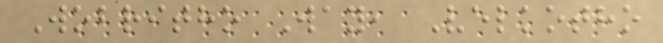Wobritho Way, Velkotho
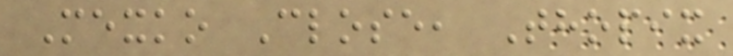Mexko Close, Thopix
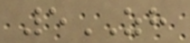5ZH
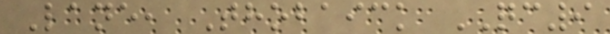Lane, Thobaick QC9
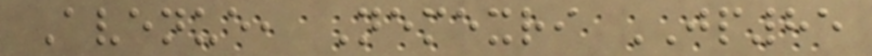Avenue, Nemexri JP85
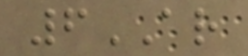6AR
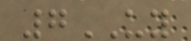7UY
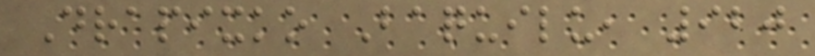Drapixko Baquilu, 920
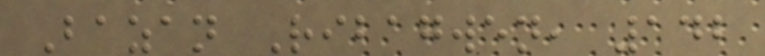Bazan Ribagwen, 142
